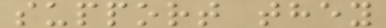support they
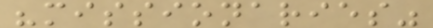"missionaries"
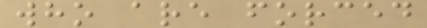who are forced
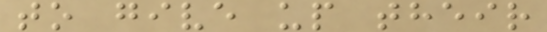to give up their
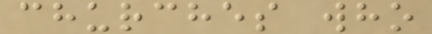churches who
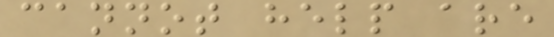cannot help are
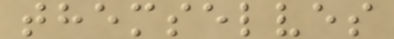themselves
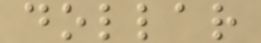dollar
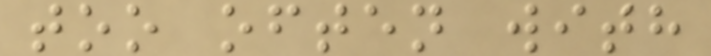too often with
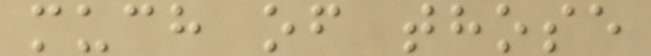much of those
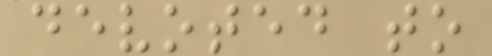devoted to
